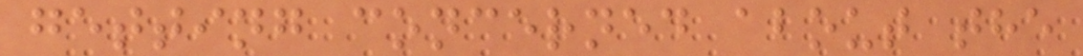getting concerned about the
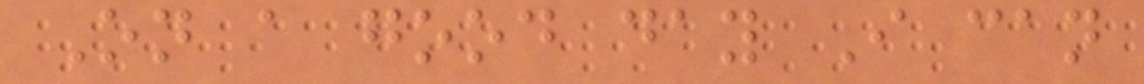On a good day I can
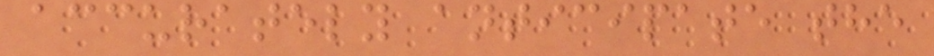accurately anticipate the
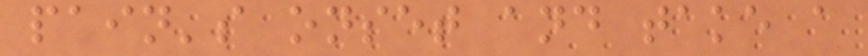pain's onset and take a
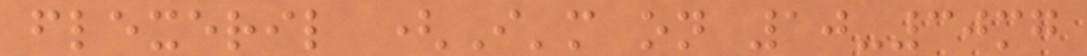flexeril (I'm on 10-30mg
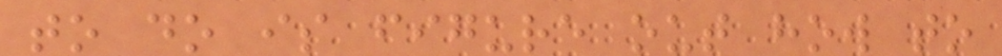to do is figure out how to
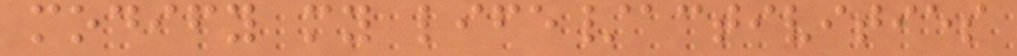modify my life/activities
